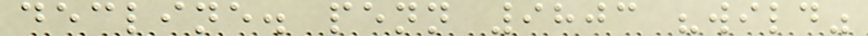decline. penn 9803 "wild"
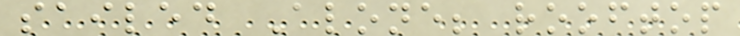sailed Alone; rooftop
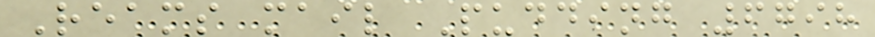Reams mail Pudding 6798
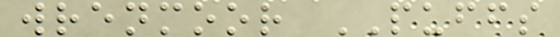wrenmoor PUFFS
